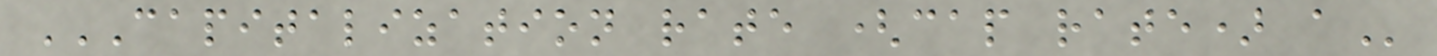CAPITALIZATION RATE (CAP RATE) A
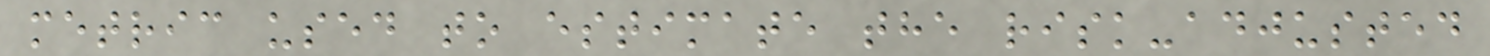metric used to estimate the risk-adjusted
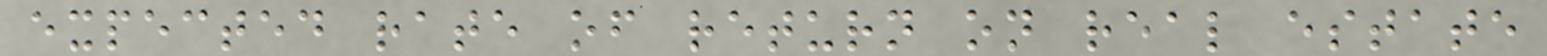expected rate of return on real estate
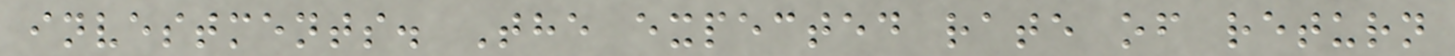investments. The expected rate of return
